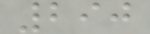290
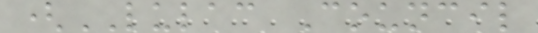(LULAC Council
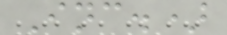Inc.)
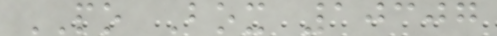PO Box 10307
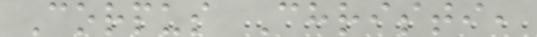Corpus Christi,
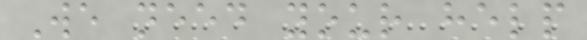We need your help
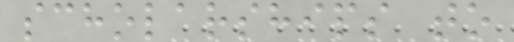scholarships to
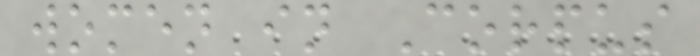women in Corpus
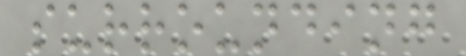surrounding
